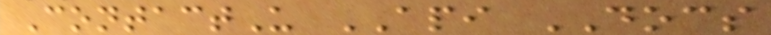ContactU API DOCS
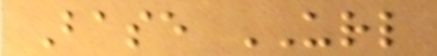Base URL
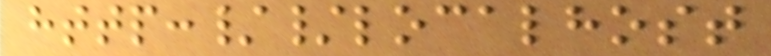http://localhost
